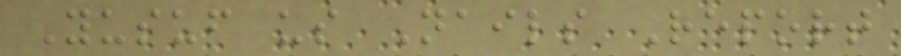Yusuf us Nails Report
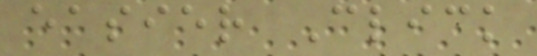easier Click
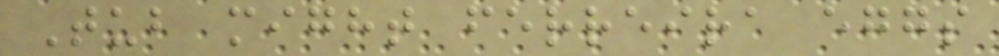Tub might ferreira eggs
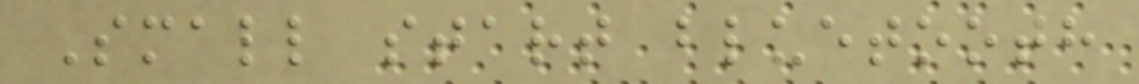Small start bluetooth
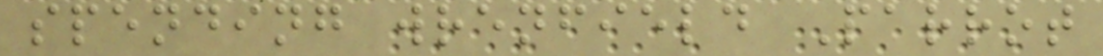spending wrenfield Parrot
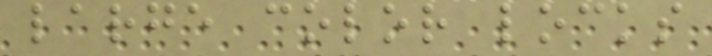large color locks
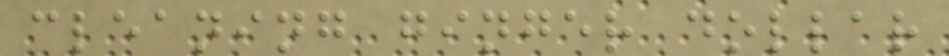cleaning ginger dollar
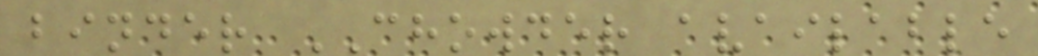binder CHOWDER available
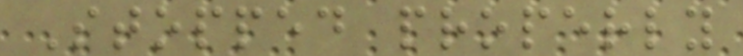Stopped properly
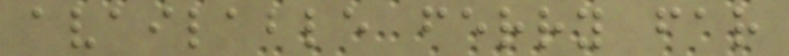available ferry far
